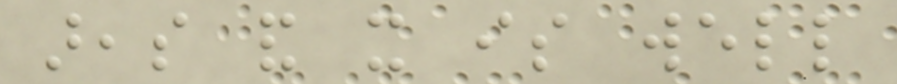areas and it is well
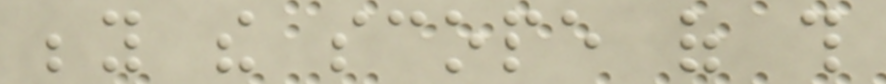beyond the scope of this
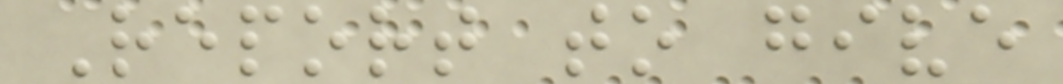Report to give
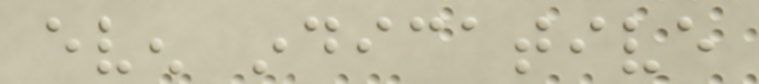even indicative
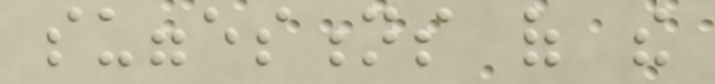suggestions of the
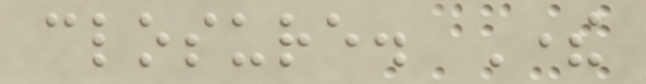closure. There
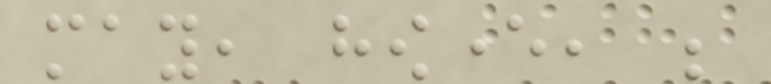may, however, be
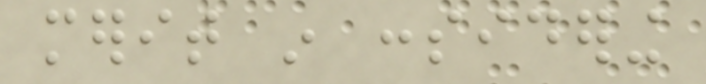merit in considering
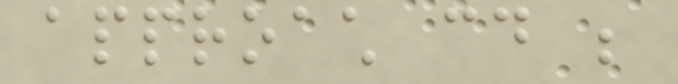approach could be
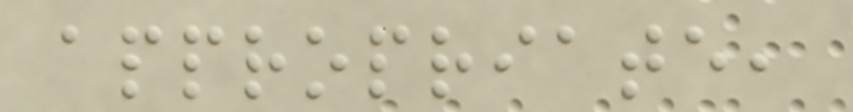appropriate,
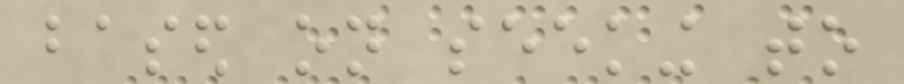based on seeking to
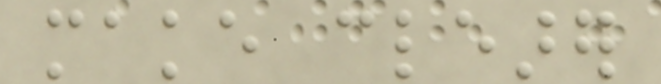make clearer
